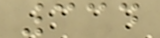334
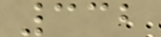332
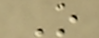O
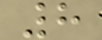8
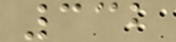332
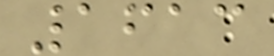1613
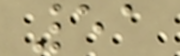51
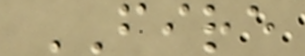FIRE
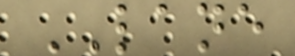LANE
